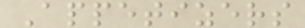Appetizers
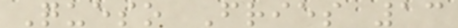Queso Fries 13
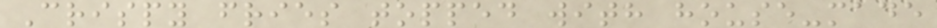Crispy fries topped with house-made
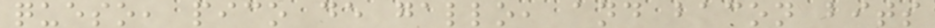queso, pico de gallo, and bacon bits
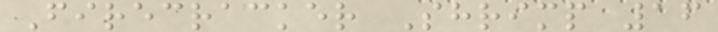Firecracker Shrimp 16
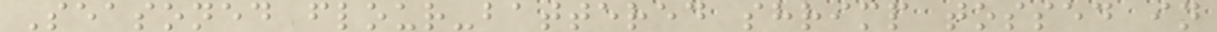Seasoned flour-battered shrimp tossed in
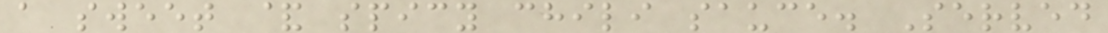a sweet & spicy chili sauce. Served
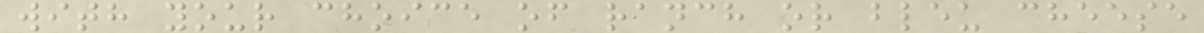with your choice of ranch or bleu cheese
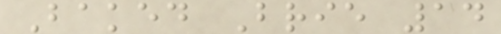Baked Brie 14
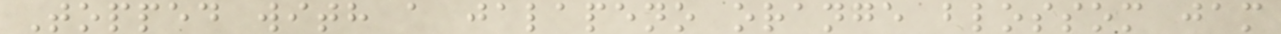Topped with a jalapeno orange blossom jam
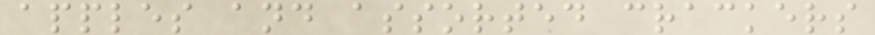apples and assorted crackers
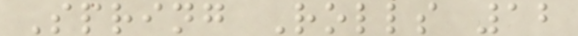Spring Rolls 12
